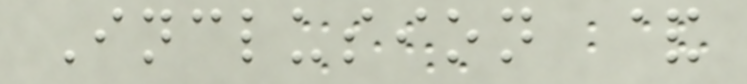Inclusion &
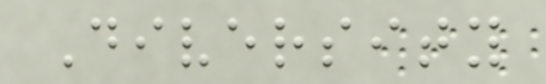Diversity
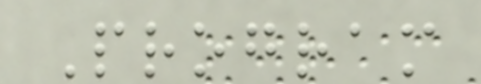Program
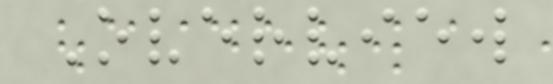Overview
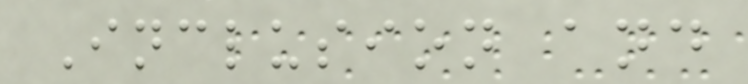Inclusion and
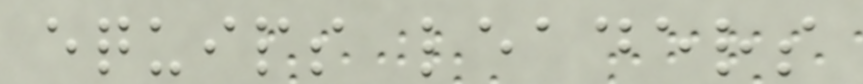equips leaders
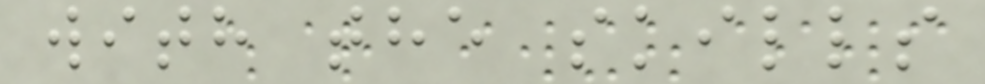with the skills
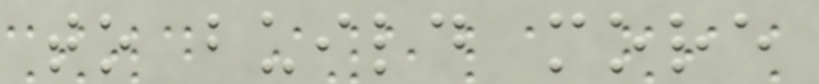to build more
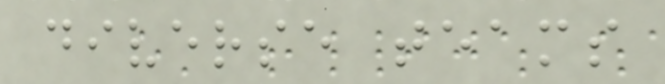diverse teams
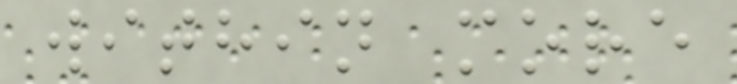within more
